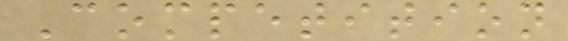Competition
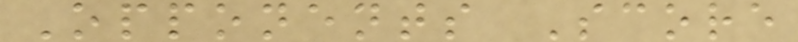Opponents Score
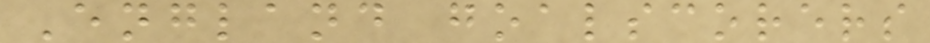England goalscorers
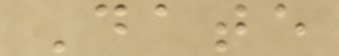Date
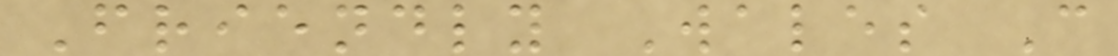Friendly Wales C
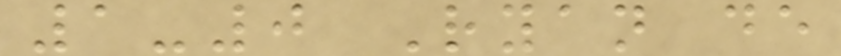1-0 Ryan de
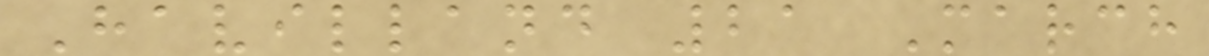Havilland 21 March
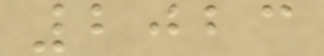2023
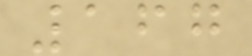167
